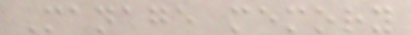Manage memory
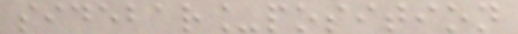sidebar_position
